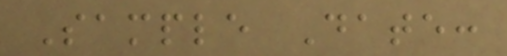Sample Date:
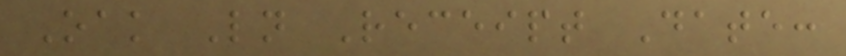Oak Ln Receipt Date:
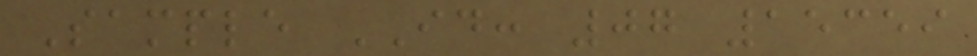Sample ID: 07 15359
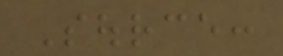Source:
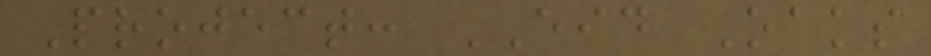Project: EID Oaks
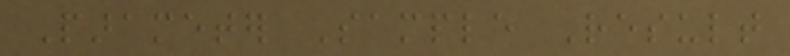Parameter Sample Result
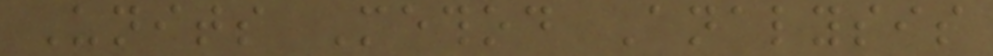Units Method Analysis
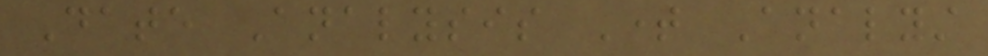Date Analysis Time Analyst
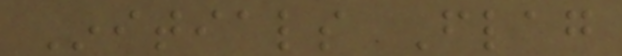Initials Flag
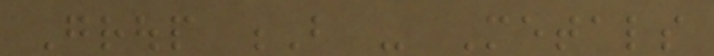Group B - Metals
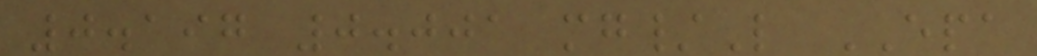0.197 0.001 mg/L EPA
